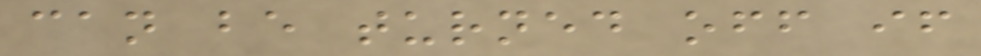can be turned off if
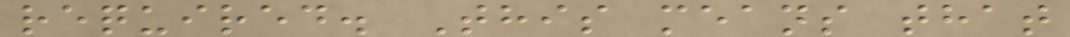required. This means that
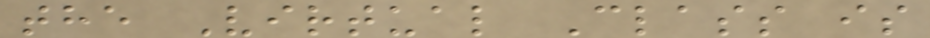the Virtual Class is
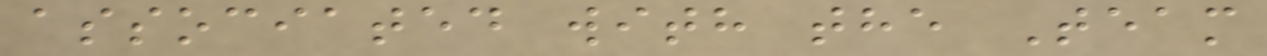associated with the Team
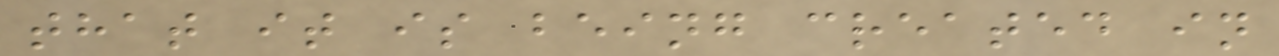that it is being created in
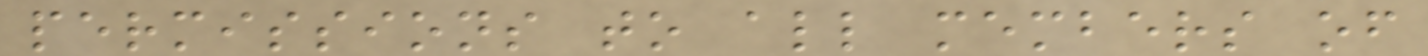permissions to all members of
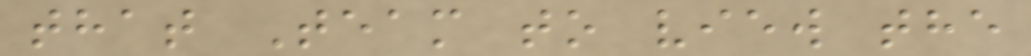that Team to view the
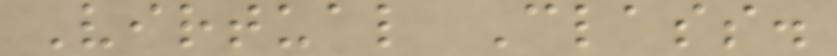Virtual Class.
